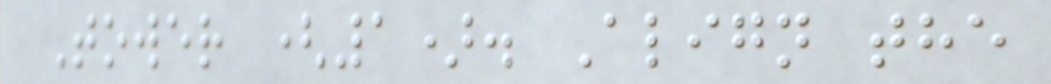Tower (1). Align the
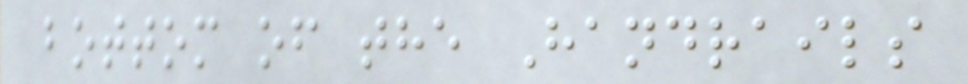bottom of the Handrails
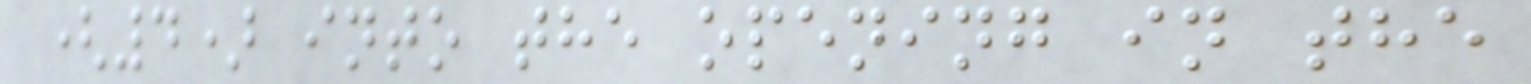(4) into the opening in the
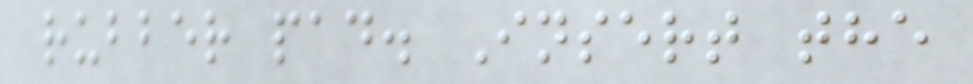rubber pad. Insert the
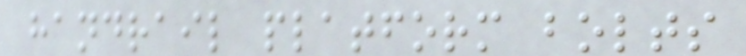handrail platform bolts
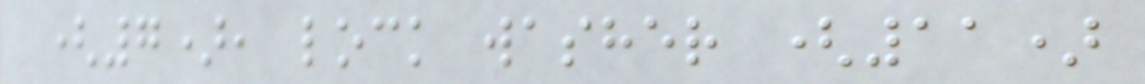(7), lock washer (11)
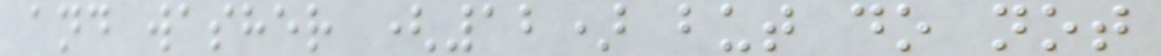and washer (12) but do not
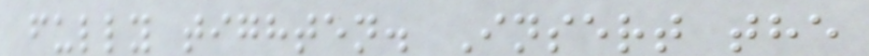fully tighten. Insert the
